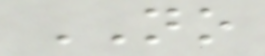NO
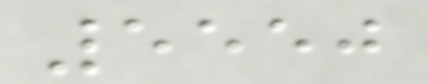5550
